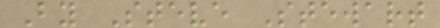By Steve Stewart
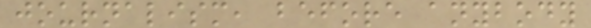journalism, before anybody
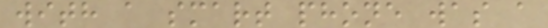with a smart phone was a
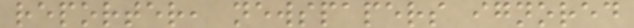reporter, newspapers ignored
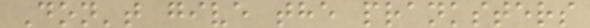Don't give the pranksters
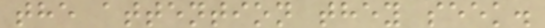the attention they seek.
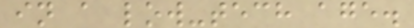in a low-tech age.
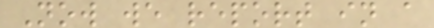Now we report in a
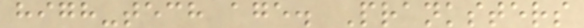high-tech age. Pranksters
